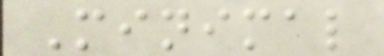Minimal
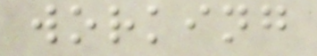working
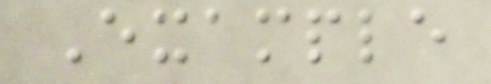Example
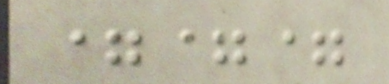===
